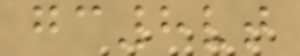gc8vt
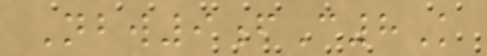Nbw9fC8K
